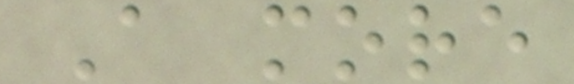A more
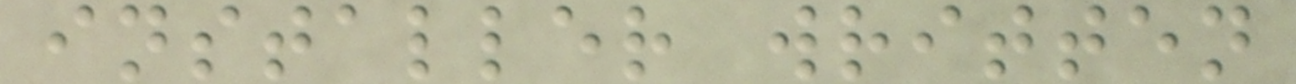installer written
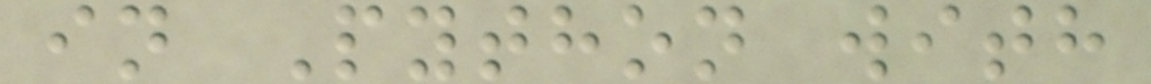in Python with
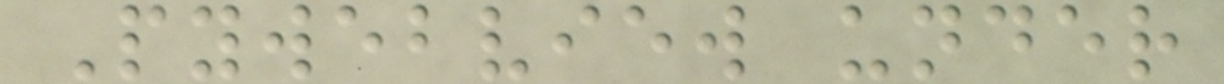Pywebview under
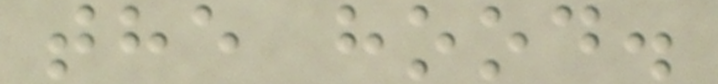the hood.
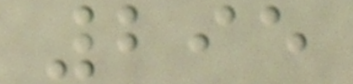295
